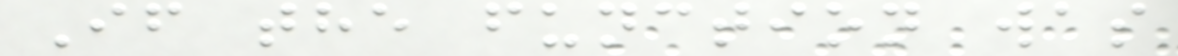If the function was
